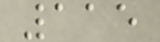115
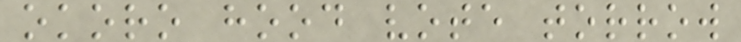okoro hood vote torrow
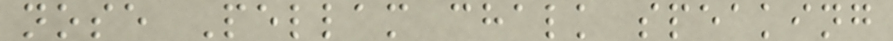nose Pellam chalk speaking
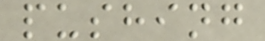pushing
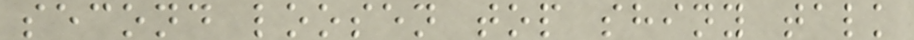second loosen top shiny talk
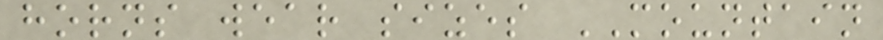horns wear sizes MOUNTAIN
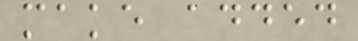make added
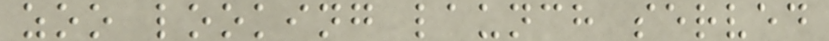zoo looking launch served
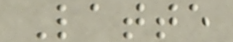Latte
